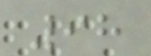98
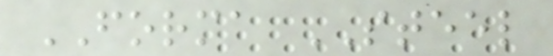FORMA STEEL
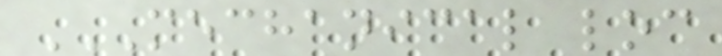MECHANICAL LOC
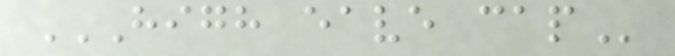HIGH EAVE CAP
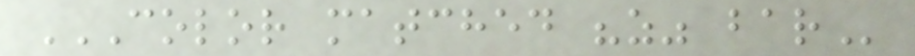COLOR MATCHED "Z" BAR
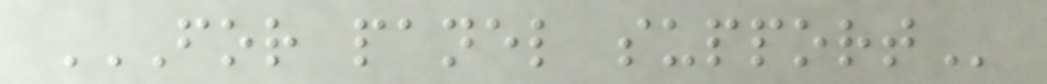FOR PANEL SUPPORT
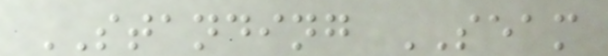STANDING SEAM
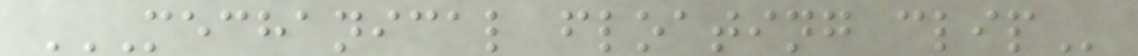MECHANICAL FLOATING CLIP
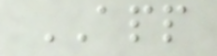APP
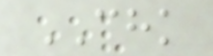CHK
